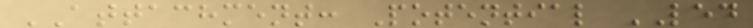ATTACHMENT: Potential LED
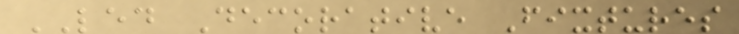LED Decorative Fixtures
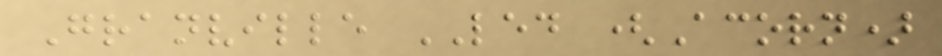Granville LED (Acorn)
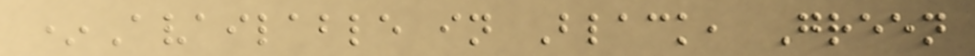*Available in Black, Green
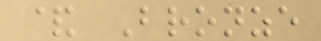& Bronze
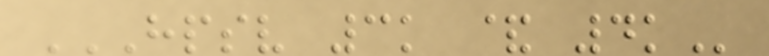HPSV 3K & 4K
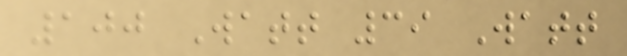100 Watt 39 Watt
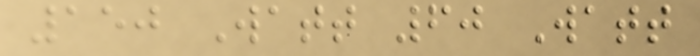150 Watt 60 Watt
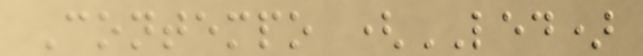Contempo (LED)
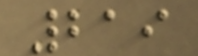219
